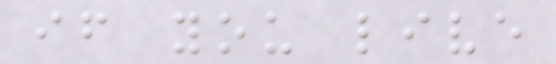if you live
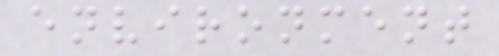environment
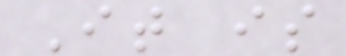It is
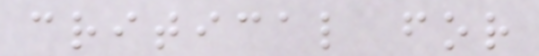critical for
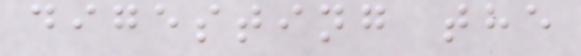digesting the
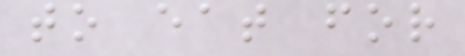to eat for
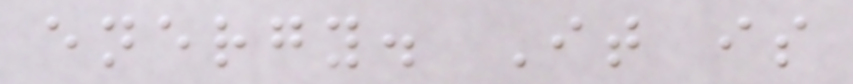energy. It is
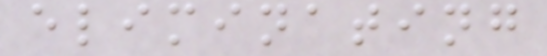eliminating
